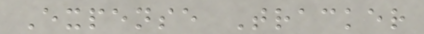Expense Tracker
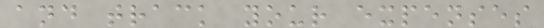and track your expenses
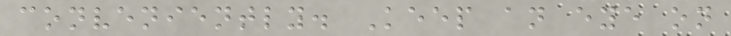conveniently. Keep an eye on
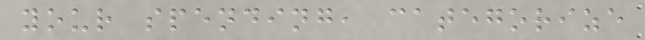your spending, categorize
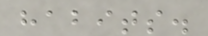habits.
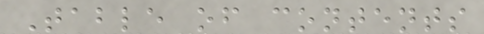Table of contents
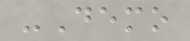-Demo
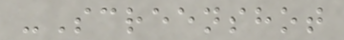-Screenshot
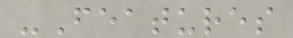-Features
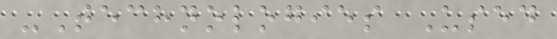-Technologies Used
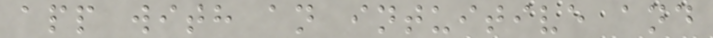app with an intuitive and
